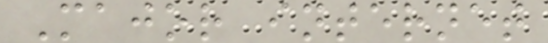Major internet
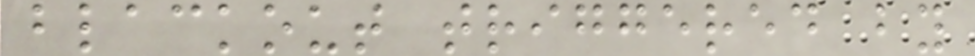blackout triggered by
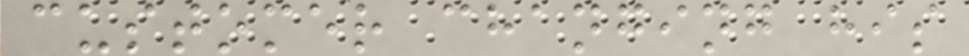customer changing his
